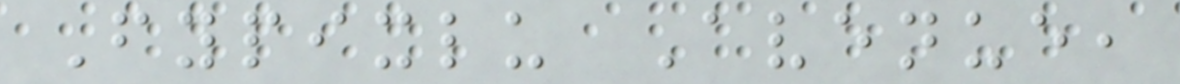Fypixlu Avenue,
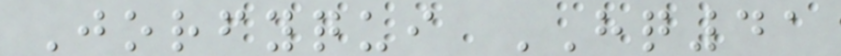Jorfyqui HQ41
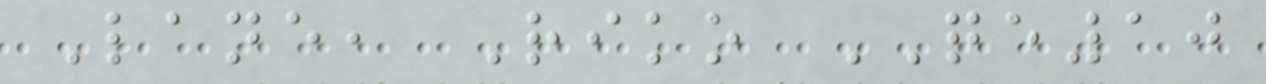Lane, Riko QE10
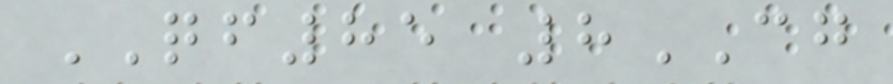QF85 8CG
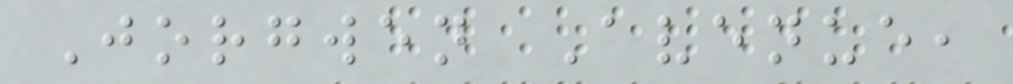Jorgwen Avenue,
